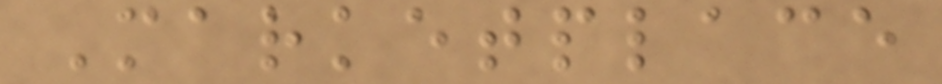Marketplace
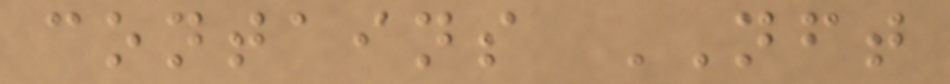contains NFT
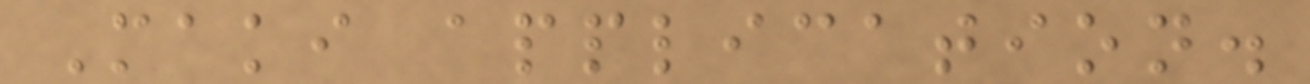Maki application.
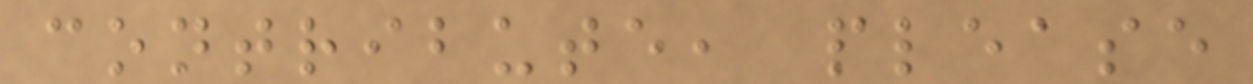contribute, please
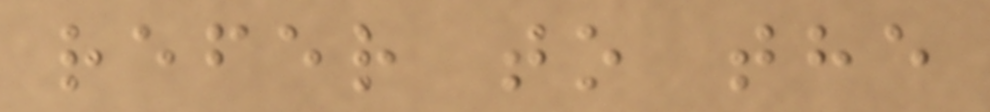refer to the
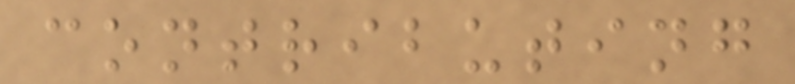contributing
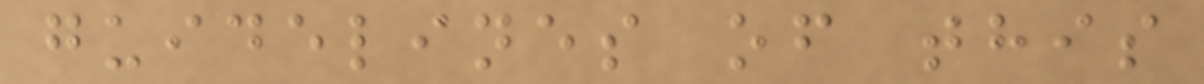guidelines of this
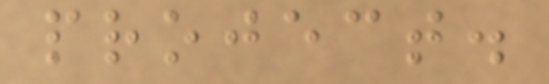project.
